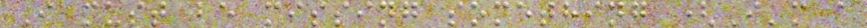I must be missing something (I'm a
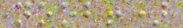noob!)
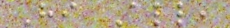Hi All,
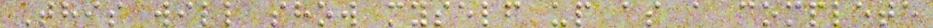This will show myself up as a complete
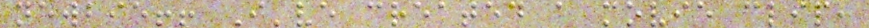newbie!! I've created a movie clip,
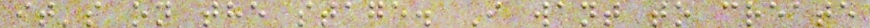it's on the stage. I want to create
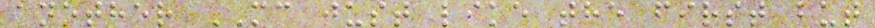another MC just like the first but
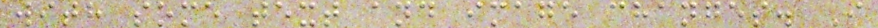with some text and image changes. I
